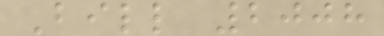Bill 2008
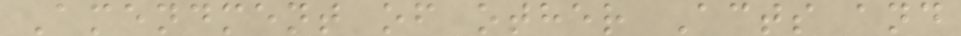Amendment of other Acts and
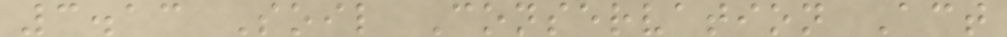3.13 Soil Conservation Act
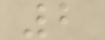2
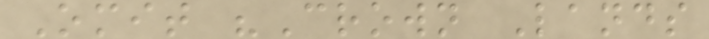Omit "Crown Lands
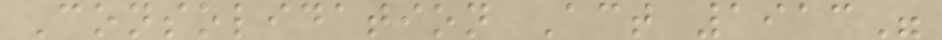Consolidation Act 1913"
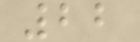22
